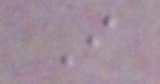I
